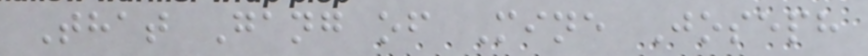That Gang of Mine Joseph
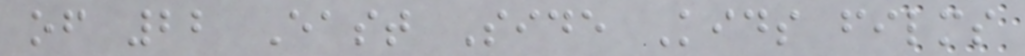of 22 East Side Kids films
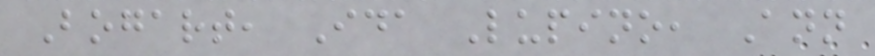Bogart, Ida Lupino, Ann
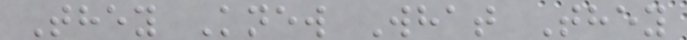They Knew What They
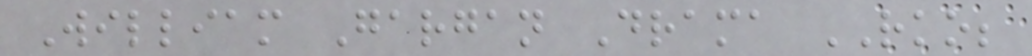William Gargan Drama RKO;
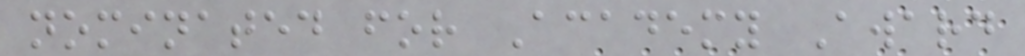nominated for Academy Award
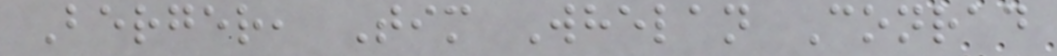Berger, Tim Whelan Conrad
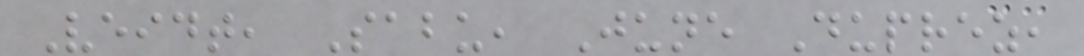Veidt, Sabu, June Duprez,
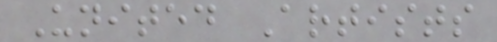United Artists
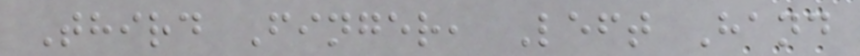Third Finger, Left Hand
